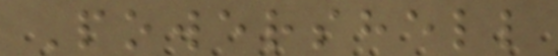Powershell
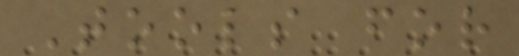Tools for
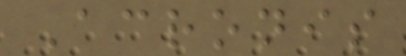Acronis
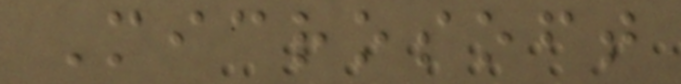Microsoft
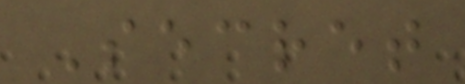Secret
